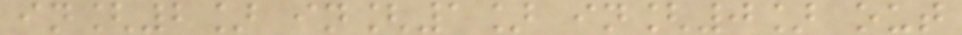in[2] in[1] in[0] out
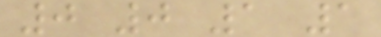0 0 1 1
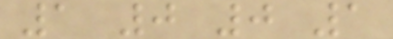1 0 0 1
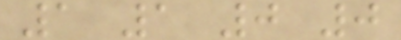1 1 0 0
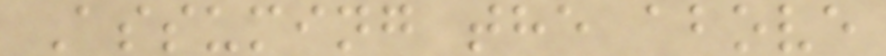Assuming the above
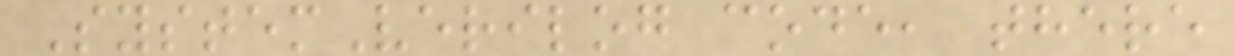SystemVerilog code, there
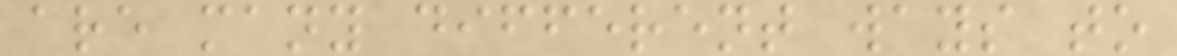are many different ways to
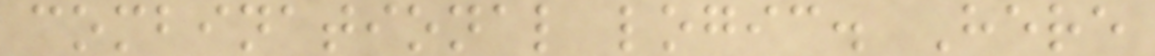combinational logic. Here
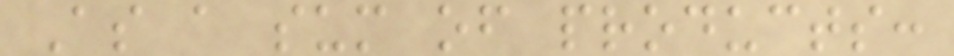As a sum of products:
